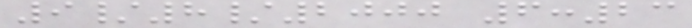9/8/2000 6:23
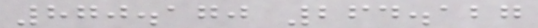870.170 264.127
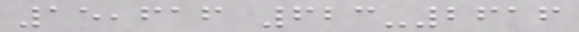15,616 623-2616
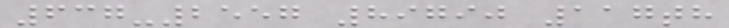637-2557 89790 117th
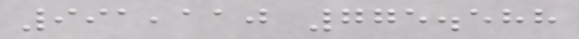991,110 775.588
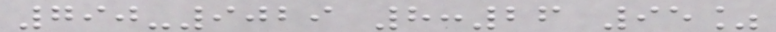790-9029 8:26 95%
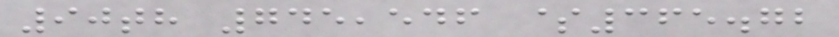90th 745,546 $365.72
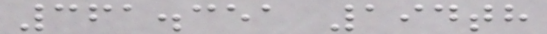361.351 194th
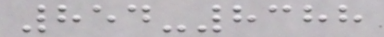854-8388
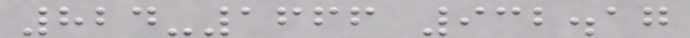824-1666 932.17
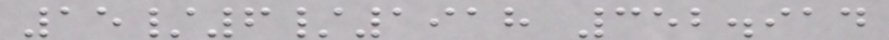15/6/1918 352.914
